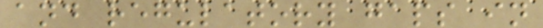and regulatory gaps in
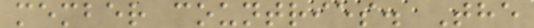member countries. The
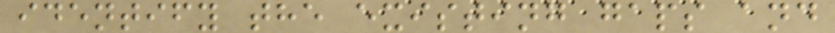identify the existing gaps and
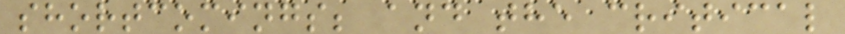shortcomings; and the critical
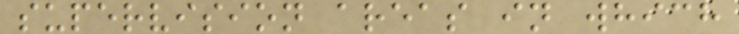supervision areas in which
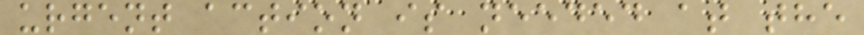urgent action is needed at the
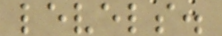levels.
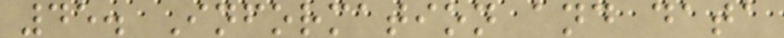45. Information and data
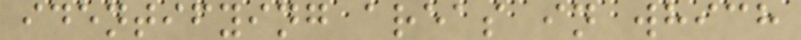identifying areas in which
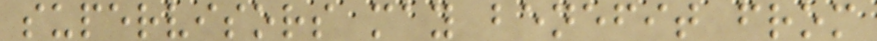supervisors may benefit from
